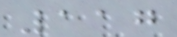117
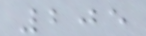205
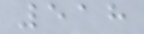518
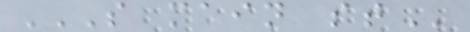S MAIN ST
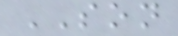SON
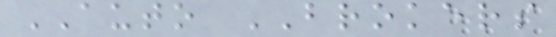AUTO BROKERS
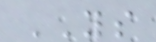YS
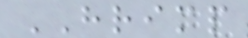HRIMP
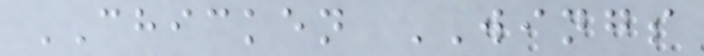CHICKEN WINGS
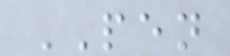PEN
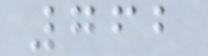762
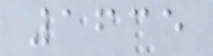1635
